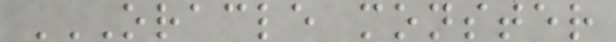ORACLE MONSTER
